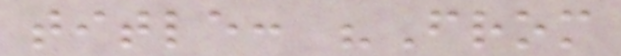title: "From
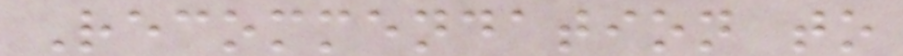Recommendation to
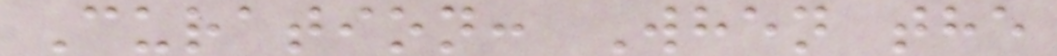Curation: When the
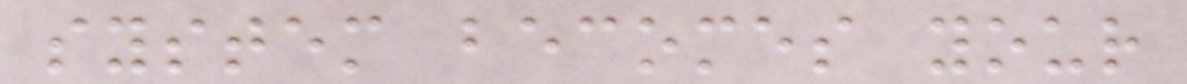system becomes your
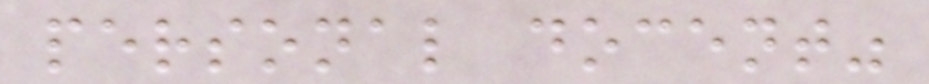personal docent"
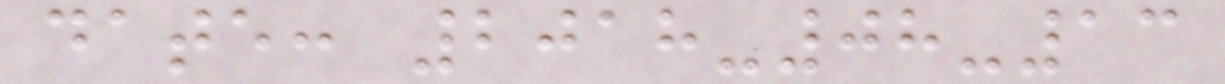date: 2018-08-13
